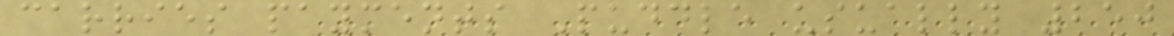carries payments Puddle usually 250
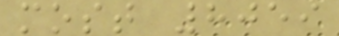most 8059
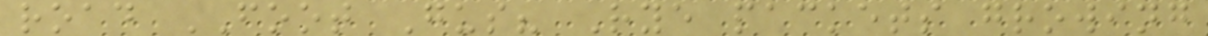road FOOT Gus? Rye packets growing
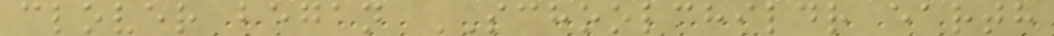clover began SCHOOLCHILDR earth
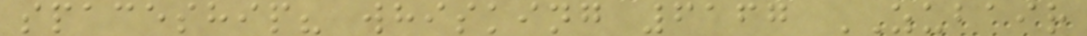spaceship? whisking 6167 ZUBAIR
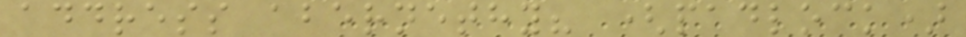address abernethy? (padlock)
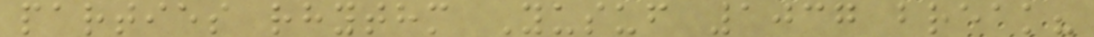parties rhythm Yusuf 1037 break?
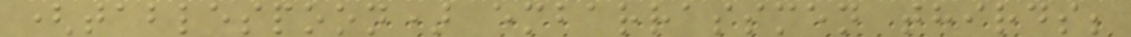(tablespoon) embarrassmen thirds;
